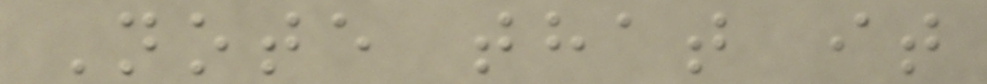Note that it
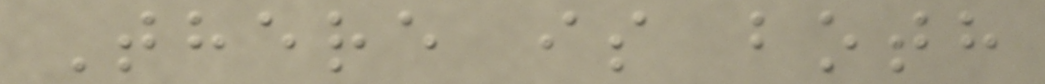There is both
